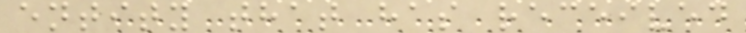entity that has received
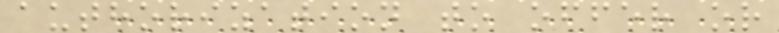authorization to offer or
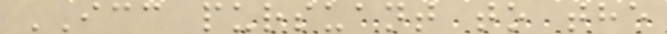ICC pursuant to the
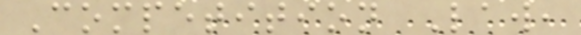Competition Law,
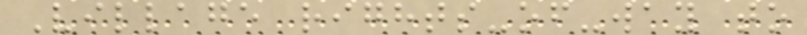Village rights-of-way to
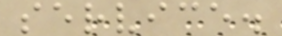service.
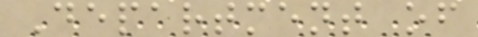Department of
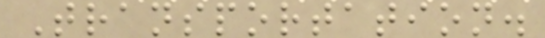Transportation.
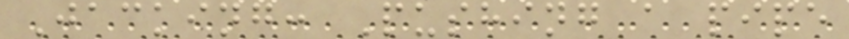Jacking: Pushing a pipe
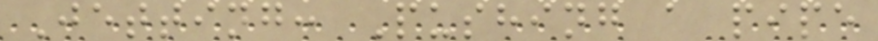Jetting: Pushing a pipe
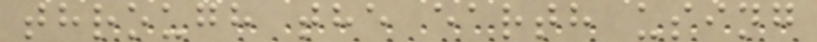through the earth using
